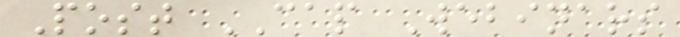Post CAP Webinars
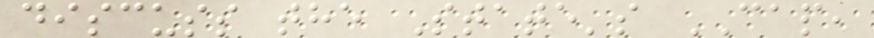discuss the State's CAP,
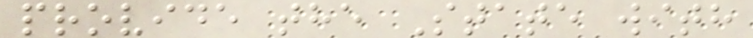provide the State with
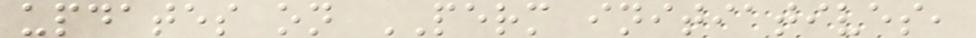updates on PERM initiatives,
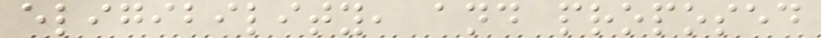eligibility, and proposed
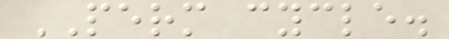PERM cycle.
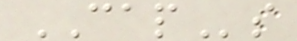CAPs
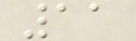11
